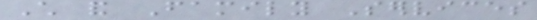Child and Family Services
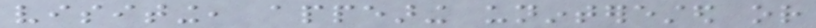visiting, appearing uninterested or
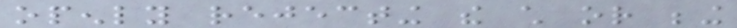openly rejecting the child or being
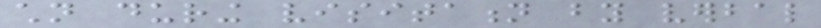children during visitation by verbal
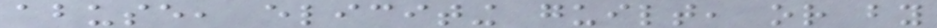abuse, eliciting guilt, or by
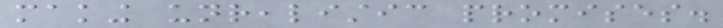making unrealistic promises.
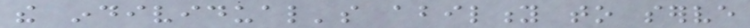the individual's ability to serve
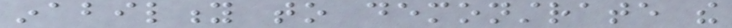inability to demonstrate the
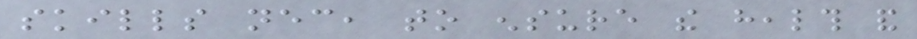skills necessary, to ensure the health and
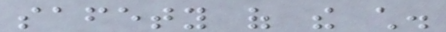safety of the child.
